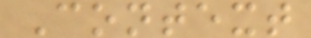Context
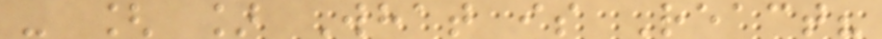- [ ] What is React?
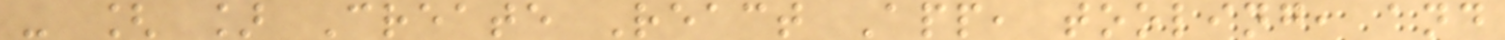- [ ] Create React App, tooling, and
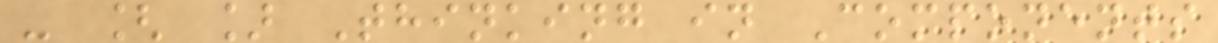- [ ] Thinking in Components
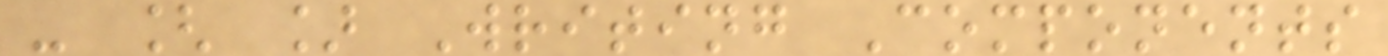- [ ] Writing Components
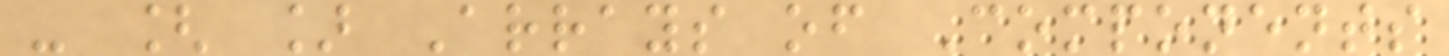- [ ] Arrays of Components
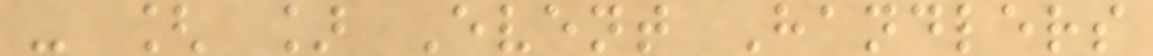- [ ] Event Handlers
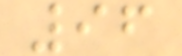96
